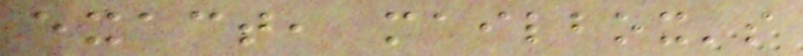exact, mailbox's
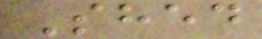Shed
